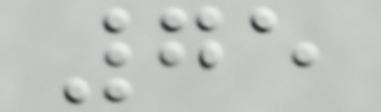75
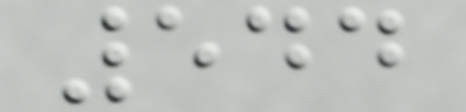544
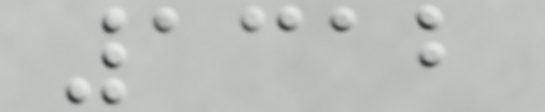1312
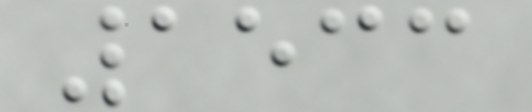1533
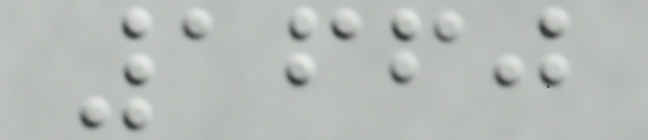1660
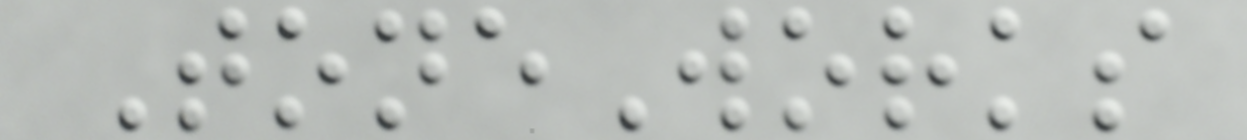ToneWorks
